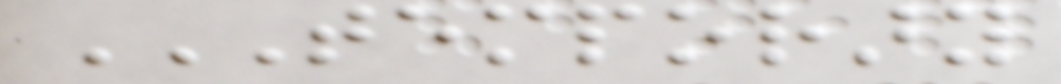TEMPORARY
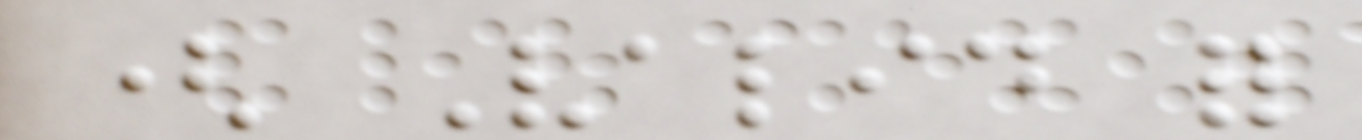( Valid for
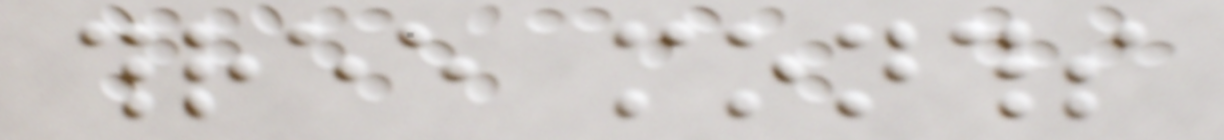three months
